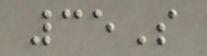35S
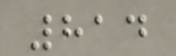814
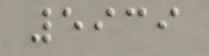5939
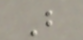B
